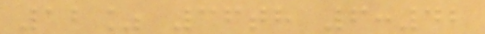12% 36th 6:42
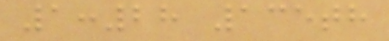1:28 135th
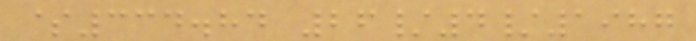$334.84 26/4/1987
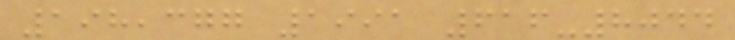198,377 1991 616-8044
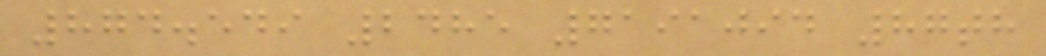874.549 2485 7191094 87th
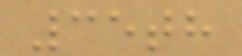35th
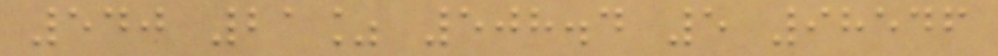540 21% 508.4 5 98546
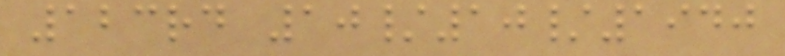123rd 10/10/1940
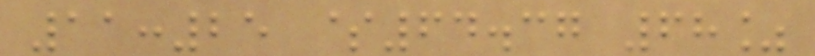11:25 $64.37 68%
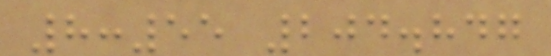8:55 204.847
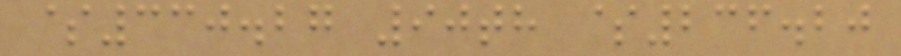$330.27 90th $236.20
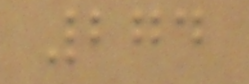274
